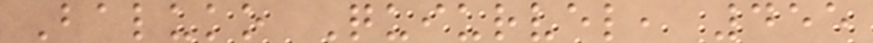Baluko Quiurvel, 455
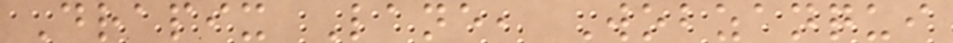Drapix Lane, Wobzanqui
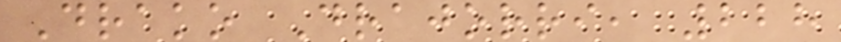Drako Drajorri, 228
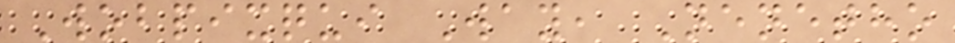Wobpixqui Way, Nenetho
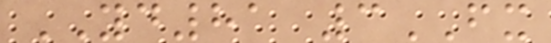YD81 3FX
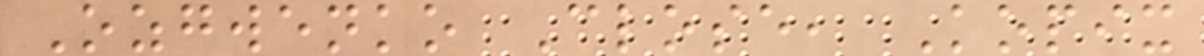Ozgwenko Close, Kopix
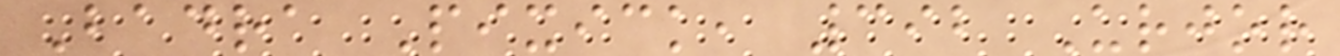Badra Pixick, 392 Urjor
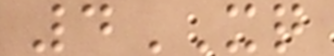4XQ
